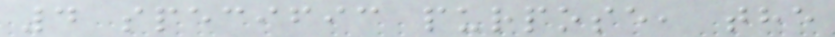4 specific purpose, the
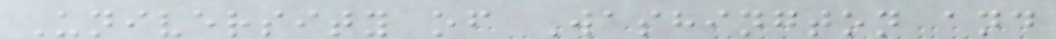University of Washington and
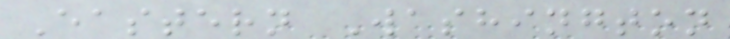Eastern Washington
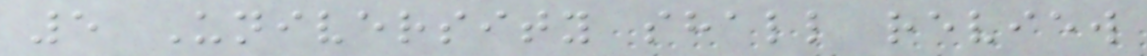5 University shall review
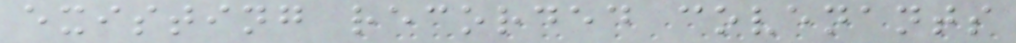existing recorded covenants
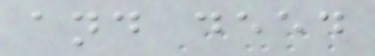and deed
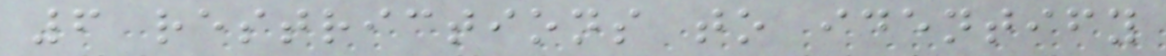6 restrictions to identify
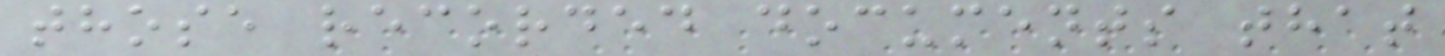those recorded documents that
